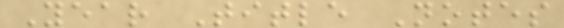Year Title Notes
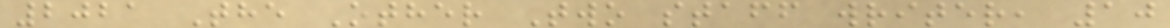2021 The Other Two staff writer, 10
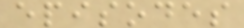episodes
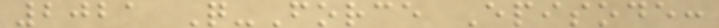2021 Q-Force Episode:
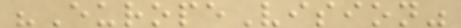"EuropeVision"
